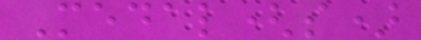Medal(s)
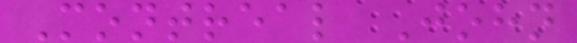Montreal John
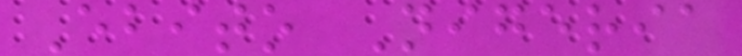Ebito Nigeria
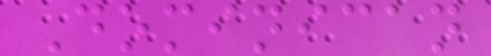Dominican
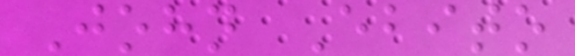John Ebito
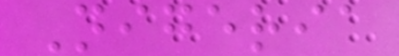Nigeria
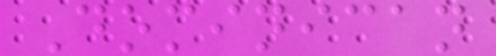Dominican
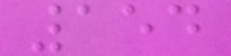154
